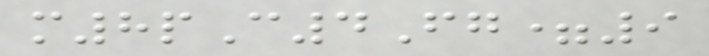m8pC4Fg=9
